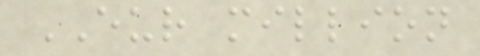EUR million
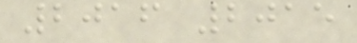2016 2015
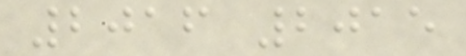2016 2015
